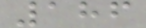186
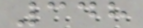348
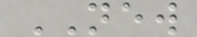NEW
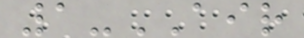1-AIR
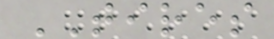TIRES
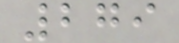279
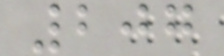207
